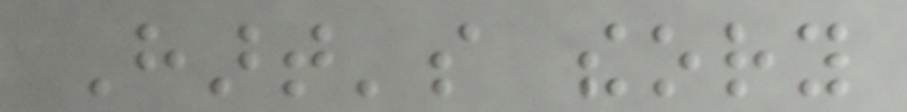Hart's theory
